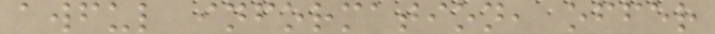awful information, offer
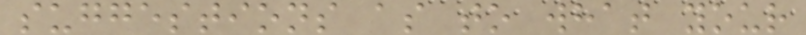suggestions as to what your
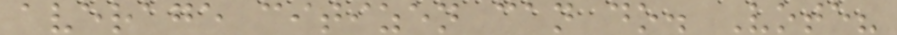average citizen can do. Vote?
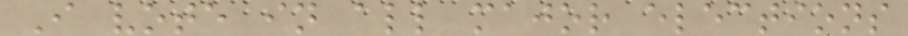I vote in all major elections
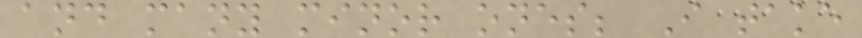and many minor ones; I take
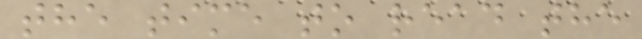the time to read the
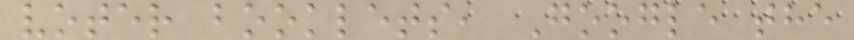voter booklets, Google the
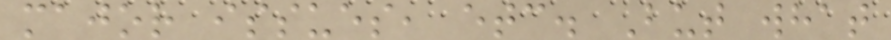major issues, etc. But what
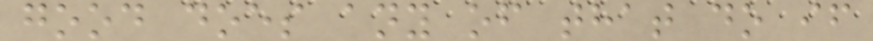good does any of that do if
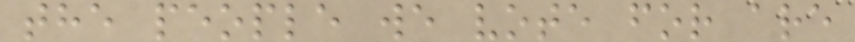the people we vote for are
